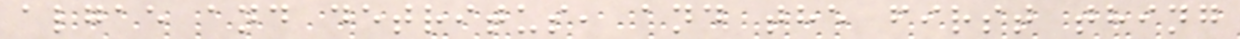algae and detritus, and the first thing
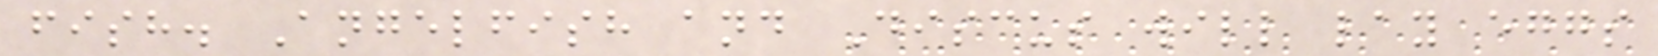fish. Angelfish and Discus will lay eggs
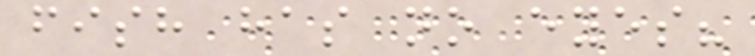fish has no eyes?
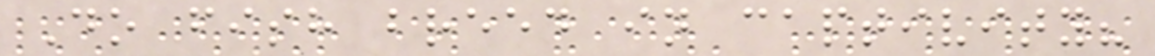Do fish breed in captivity?
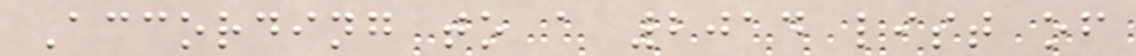According to a 2014 list of
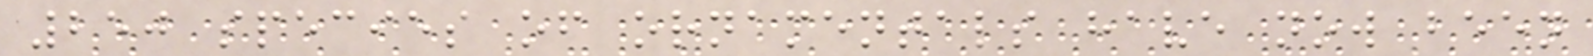250 species of ornamentals have now been
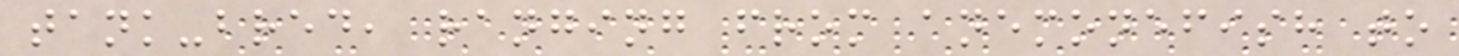tank-bred, ranging from anemonefish to
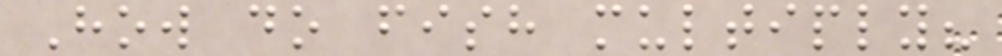How do fish multiply?
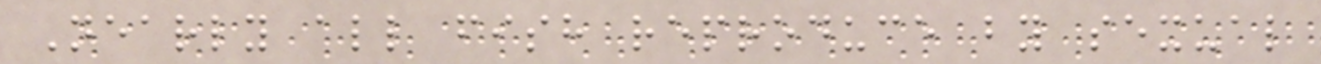Nearly all fish reproduce by sexual
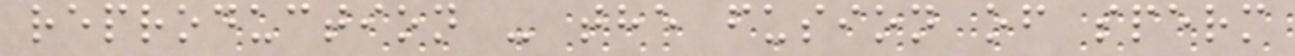reproduction - the fusion of sperm
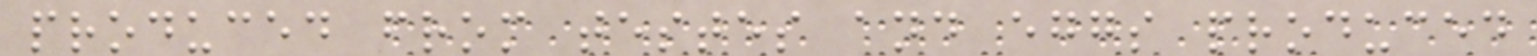produced from testes and eggs produced
